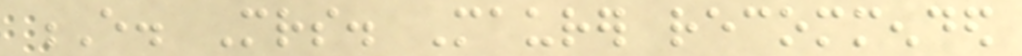E. Mrs. Maurer recommended
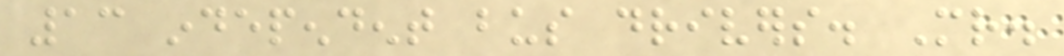13 independent bus drivers. Mr.
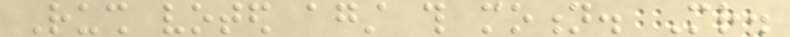Rush voted against this motion. Mr.
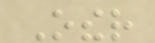Other
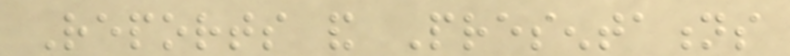Reports and Presentations
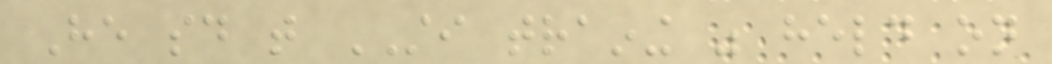He said that STI training was held on
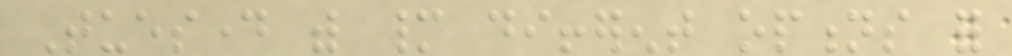Tuesday with many different options for
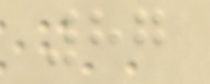87
